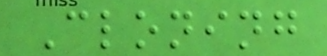Cloning
